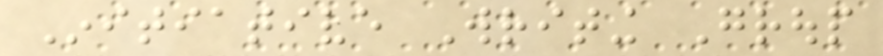Initiative Writing Group
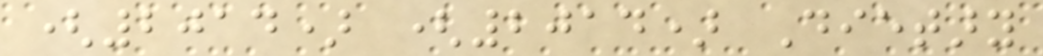(2014) (2014) Dietary
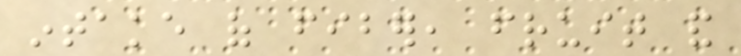intake of fiber, fruit and
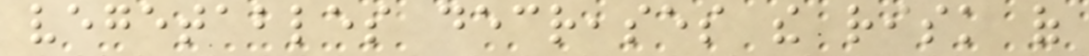vegetables decreases the risk of
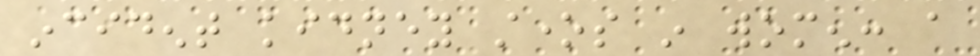incident kidney stones in women: a
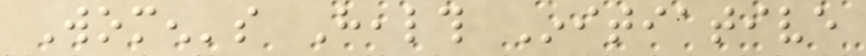Women's Health Initiative
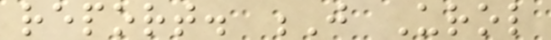report. J Urol
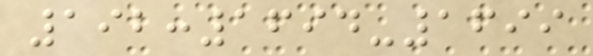192:1694-1699
